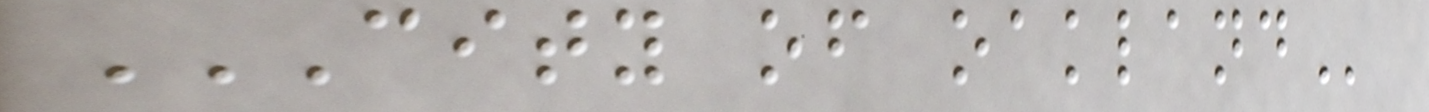CITY OF OAKLAND
